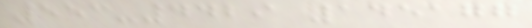553-4429 145177
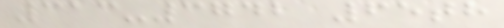313-3742 65th
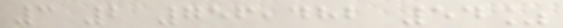3 2 756,482 54%
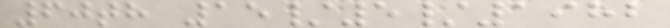60th 15/5/1982
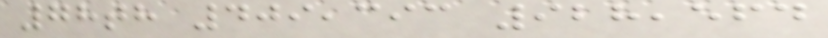78th 409,393 928,564
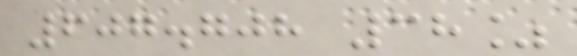607.708 38%
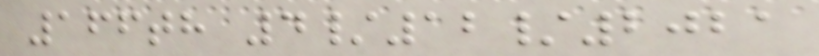166th 4/12/2021
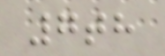7th
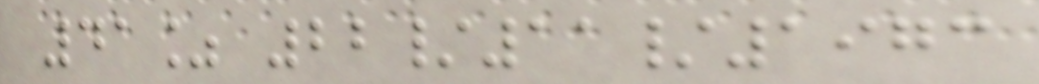41% 22/11/1973
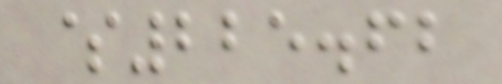$225.62
